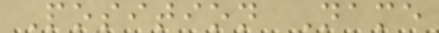Position Name
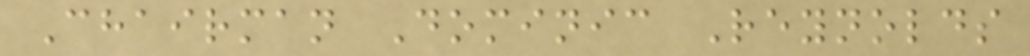Chairman Dominic Reynolds
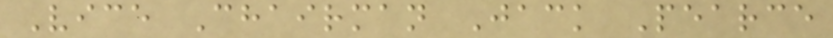Vice Chairman Jack Pearce
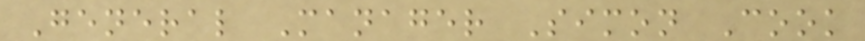General Manager Simon Cook
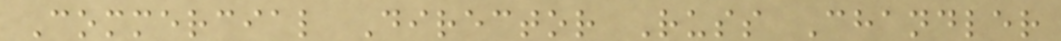Commercial Director Russ Chandler
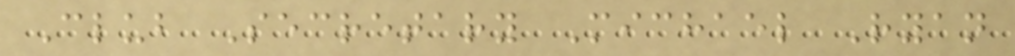Club Secretary Michael Ryan
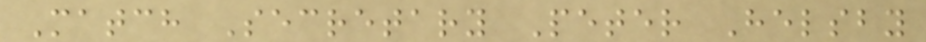Match Secretary Peter Helsby
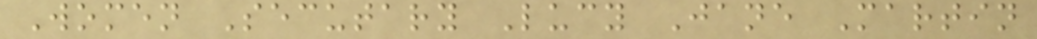Women Secutary Lucy Jane Martin
